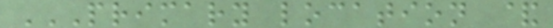PRIMARY LOCATION &
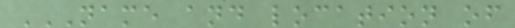NAME AND LOCATION OF
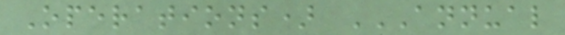Operations) ANNUAL
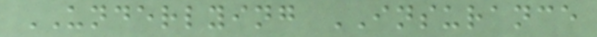UNDERLYING INSURANCE
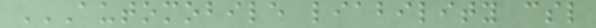AUTOMOBILE LIABILITY CSL
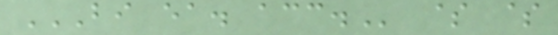BI EA. ACC. $ $
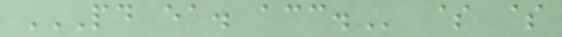PD EA. ACC. $ $
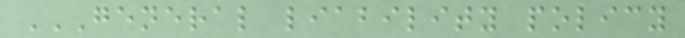GENERAL LIABILITY POLICY
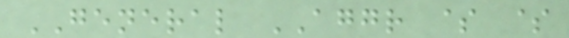GENERAL AGGR $ $
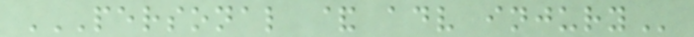PERSONAL & ADV INJURY
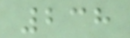238
